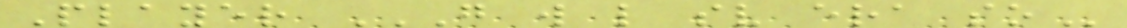Player G W L SV ERA SO
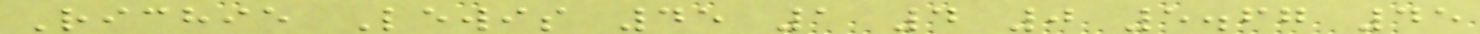Richie Lewis 45 1 4 0 5.67 45
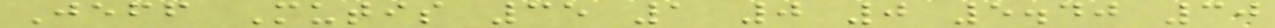Jeff Mutis 35 1 0 0 5.40 30
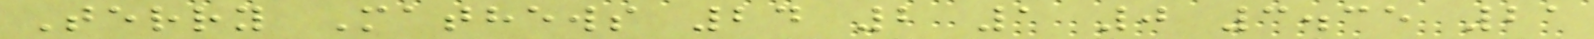Terry Mathews 24 2 1 0 3.35 21
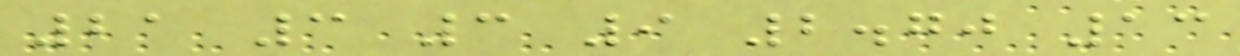21 3 3 9 2.70 13
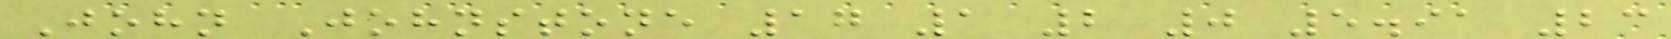John Johnstone 17 1 2 0 5.91 23
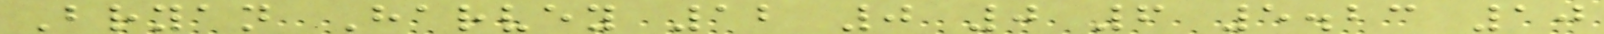Bryan Harvey 12 0 0 6 5.23 10
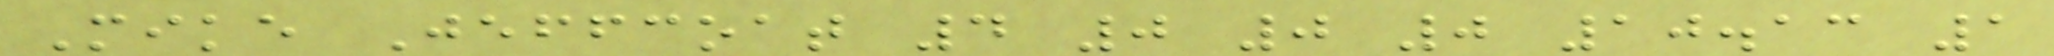Mike Jeffcoat 4 0 0 0 10.13 1
